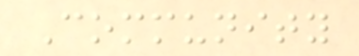Community
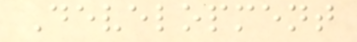Development
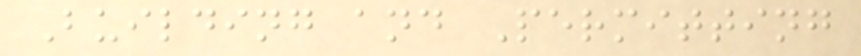Building and Permitting
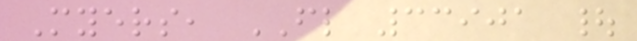Myers, FL 33901 |
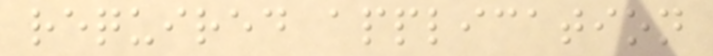required application
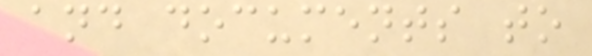and documents to
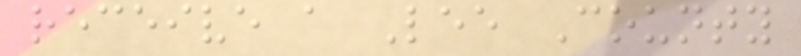receive a Lee County
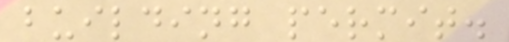building permit.
